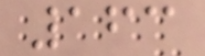163
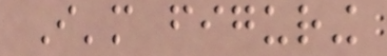I'm figuring
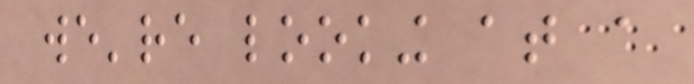we're looking at a
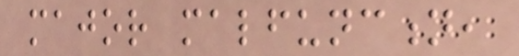major malfunction,
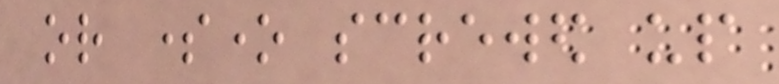or someone screwed up
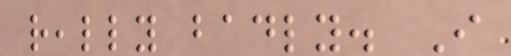really badly. I
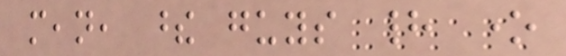mean, these guys had one
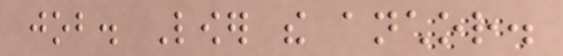job. Lower the anchor.
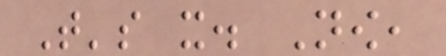That's it. Now,
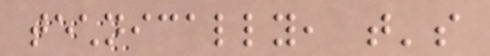technically, that's
